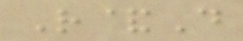R&D
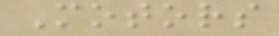Motors
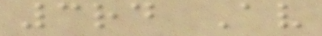3rd Av
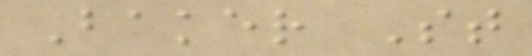Baker St
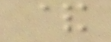&
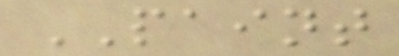PAINT
